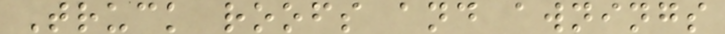Truck roofs and awnings
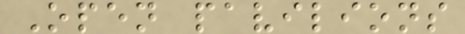Open pavilions
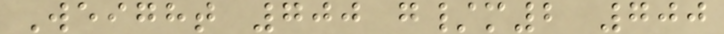Weight 700 g/m2 700
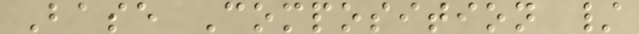Base Composition /
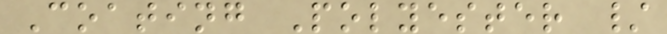Coating Polyester /
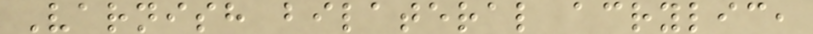Varnish bilateral acrylic,
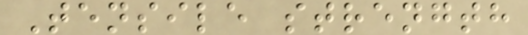Tensile strength
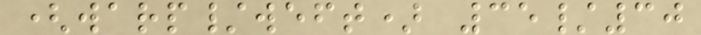(warp/weft) 35/30
